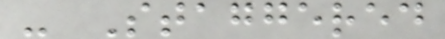- Staggered
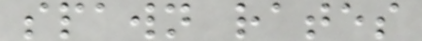spawn rates
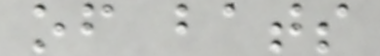of bats
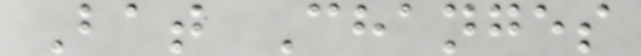Bat Changes
